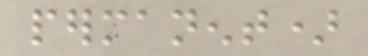permanent)
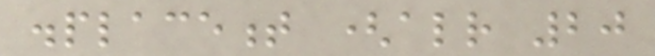displacement (already 20
